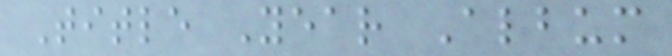Title Year Album
